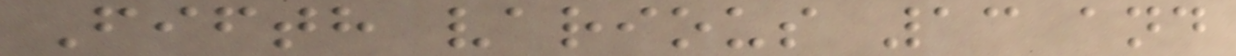Fifth various 13 and
